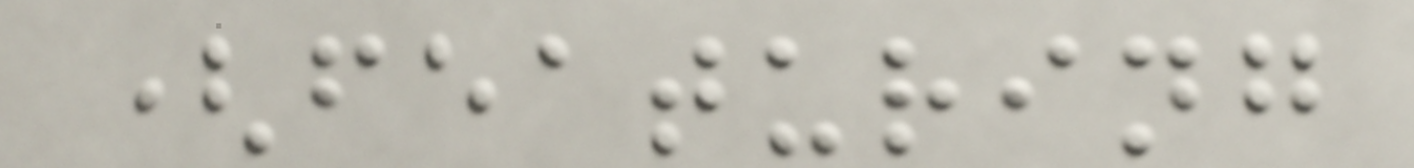(featuring
